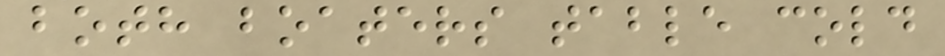both boaters table cold
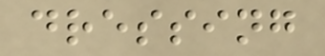dressing
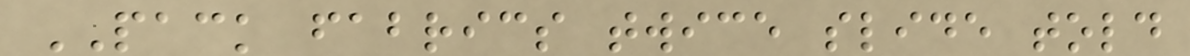PACK fabrics twice slide told
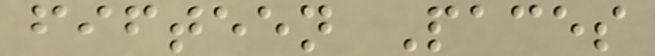fifteen Paces
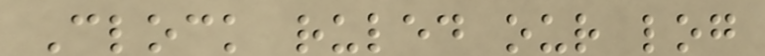Clock ruled our log
